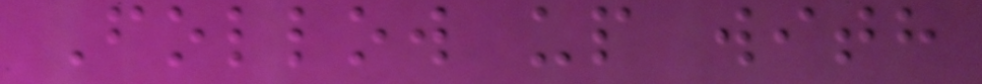Follow up with
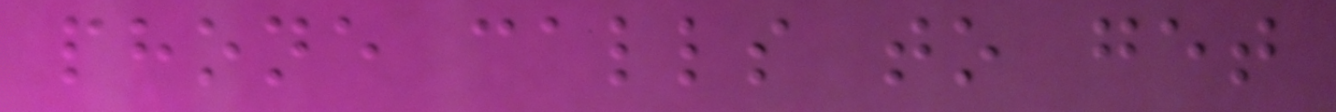phone calls to get
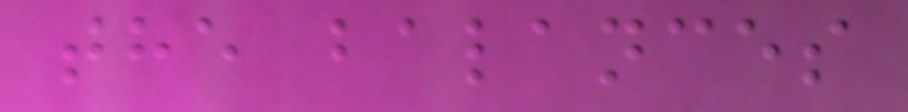the balances
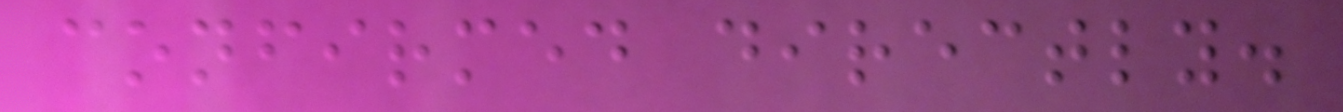confirmed directly.
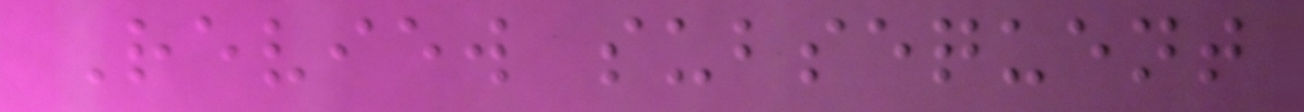Review subsequent
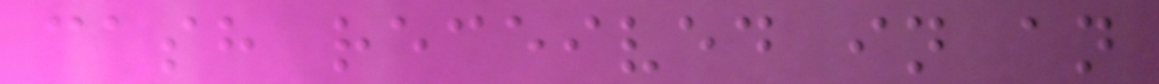cash received in an
